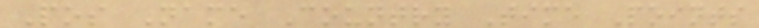Pos Name Country Time Points
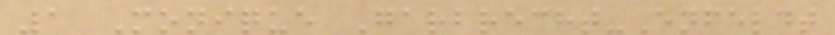1 Monique Garbrecht-Enfeldt
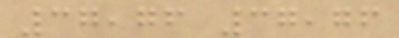37,76 37,76
